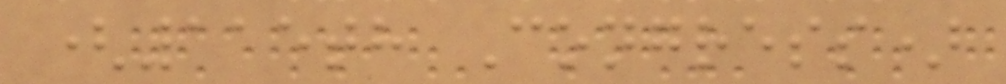(115th Congress)
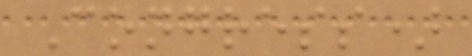Congress)
